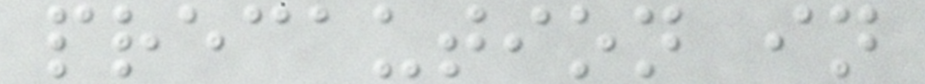precaution in
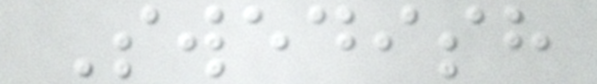Swedish
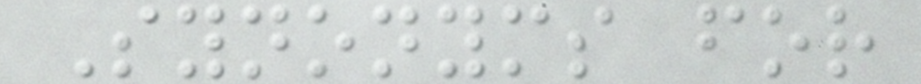Synonyms for
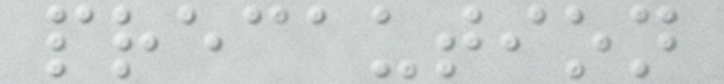precaution
